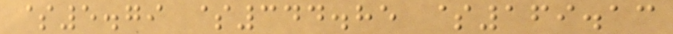$5.79 $344.85 $169.13
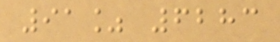91% 6283
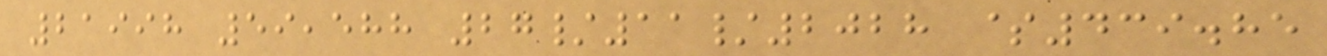21998 59,588 27/11/2028 $439.85
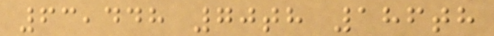63,448 70th 186th
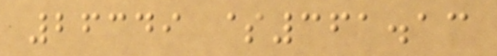26349 $361.13
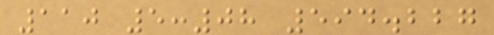110 5:08 594.227
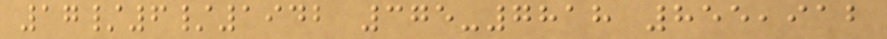17/6/1942 375-7818 855,912
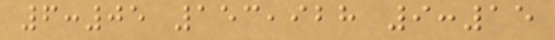6:05 153,928 9:15
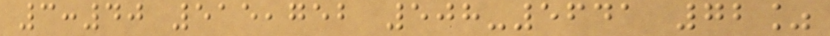3:40 515,752 508-5641 72%
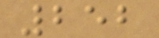252
